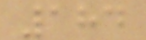184
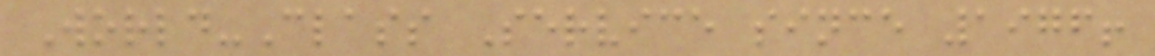World-Class Service since 1976!
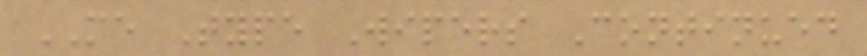ME Type Wipers Continued
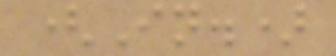(In.)
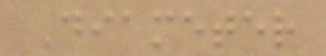Diameter
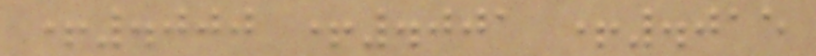+.000 +.001 +.015
